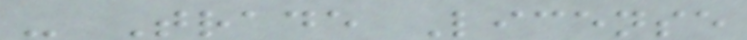- Trade License
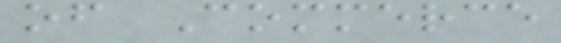of Commerce
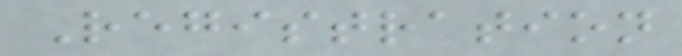Registration
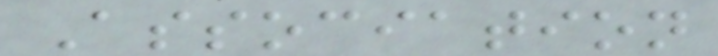Association
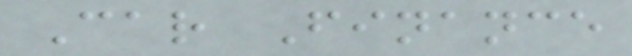Car Finance
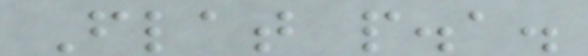Flat p.a.
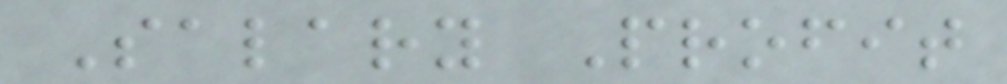Salary Profit
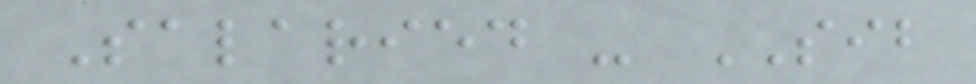Salaried - SIB
